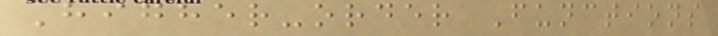Higher-order Functions
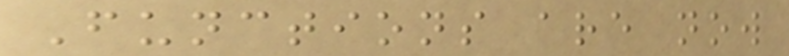Functions are now
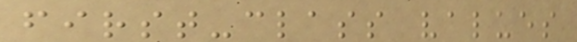first-class values
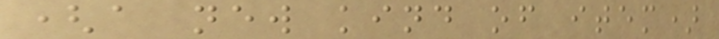(a new kind of item)
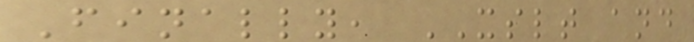Finally, XSLT and
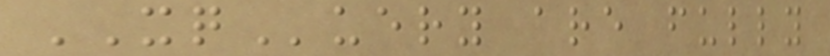XQuery are fully
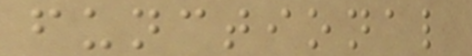functional
